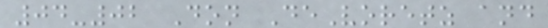04-02 Don DeVoretz and
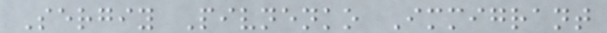Sergiy Pivnenko Immigrant
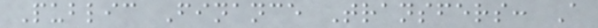Public Finance Transfers: A
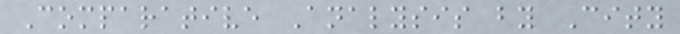Comparative Analysis by City
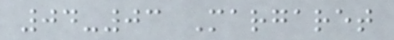04-03 Margaret
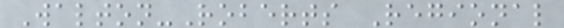Walton-Roberts Regional
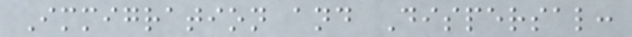Immigration and Dispersal:
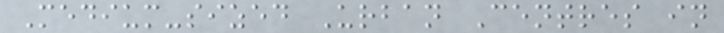Medium-sized Urban Centres in
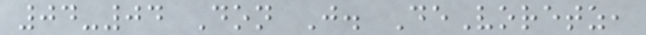04-04 Don J. DeVoretz,
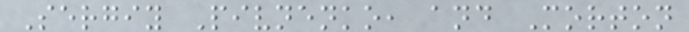Sergiy Pivnenko, and Morton
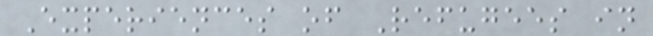Experiences of Refugees in
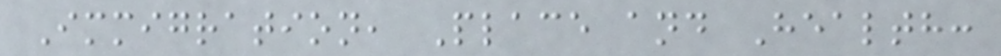Immigration, Place and Health:
